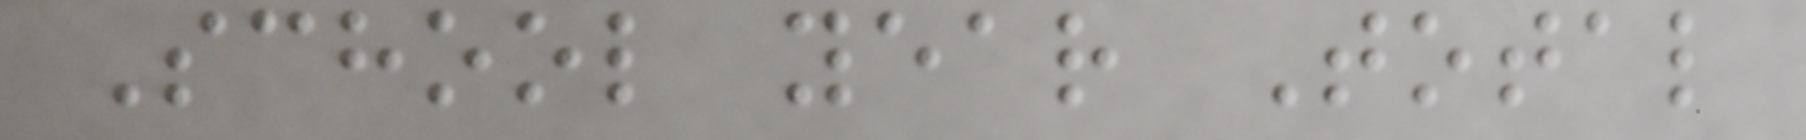School year Total
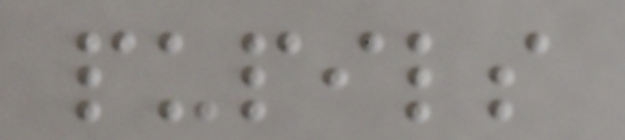pupils
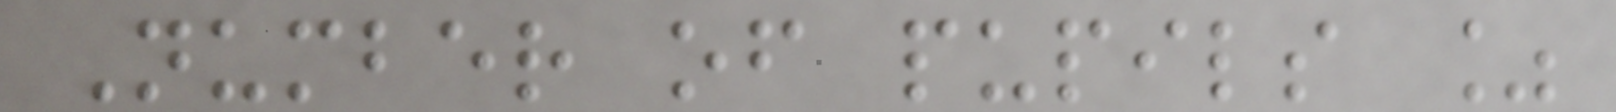Number of pupils %
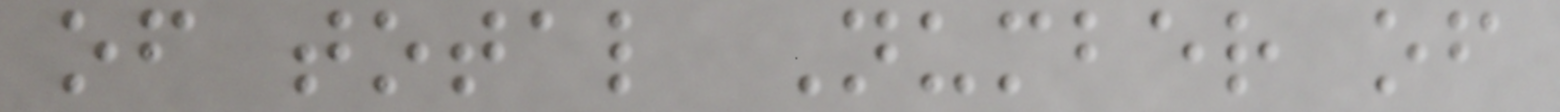of total Number of
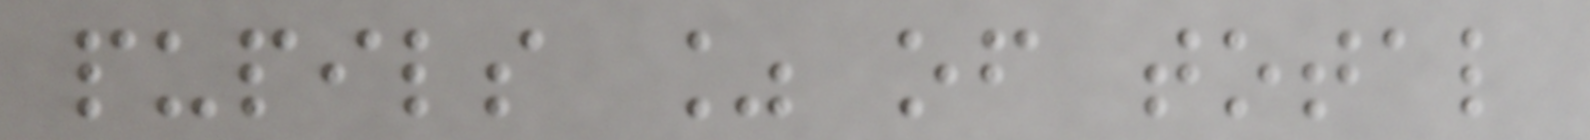pupils % of total
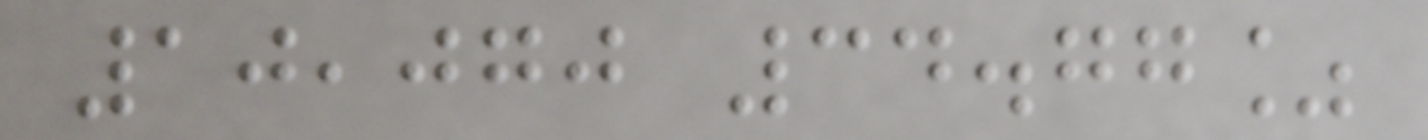10,070 34.77%
